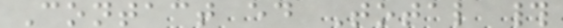Contact ed Total #
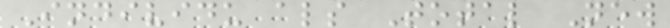Individu als Total New
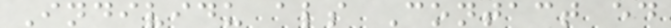Individu als Contact ed
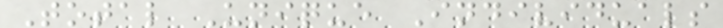Total Unique Individuals
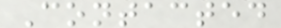Contacted
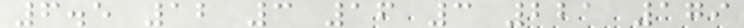6.5 12 3 16 3 221 179
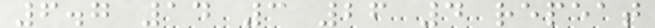6.7 14 3 26 4 repeat
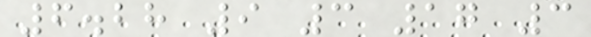6.28 9 3 17 3
